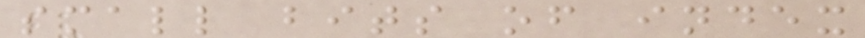small bits of index
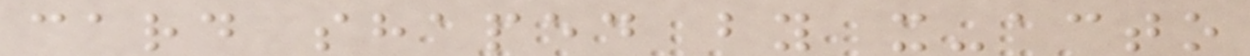card shaped by x-acto
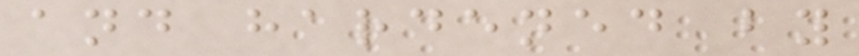and hardened by
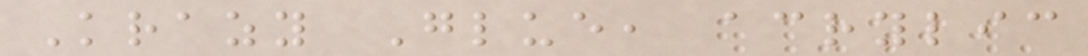Krazy Glue, acrylic
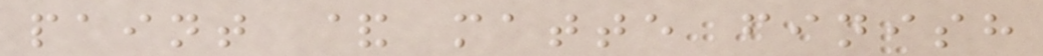paint & matte finish
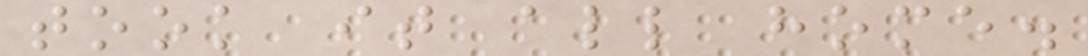took it all home.
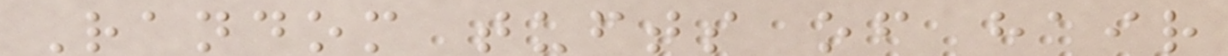Random tufts of hair
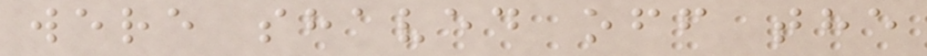were shaved off the
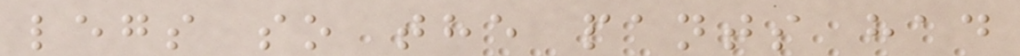legs so the pants had
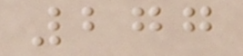277
